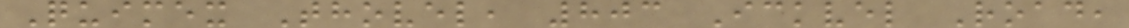Quimex Thovel, 803 Ickvel Road,
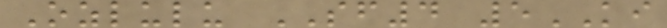Ozlulu SF4 5KI
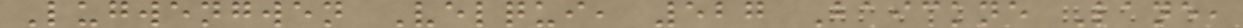Lugwengwen Velqui, 527 Baickne Lane,
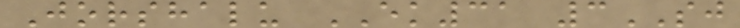Jorshalu EK31 3SJ
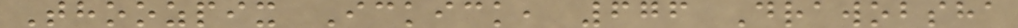Thoozpix Ickick, 676 Drawobsha
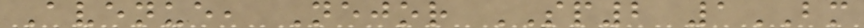Avenue, Nejor SP2 1BM
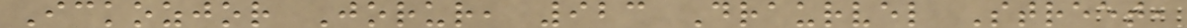Ickozjor Jorur, 923 Draurvel Street,
